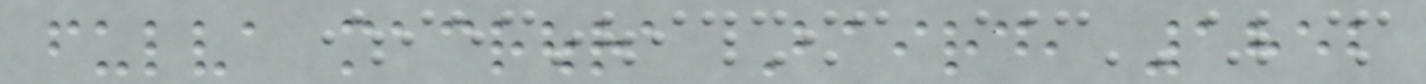fulva macroura Baird, 1852
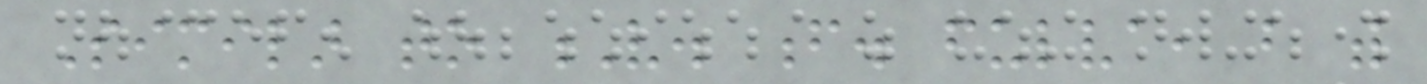Similar to V. f. fulva, but with
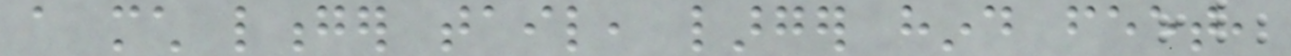a much longer tail, larger hind feet,
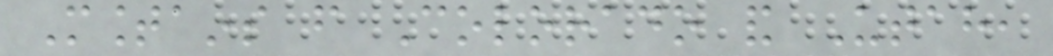Mountains from Colorado and Utah,
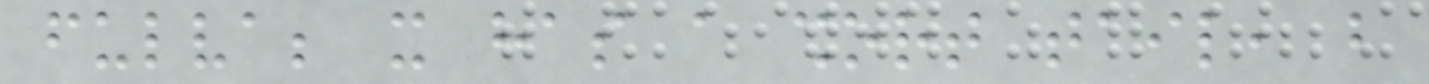fulva; it has a short tail, but
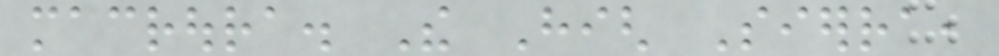macroura. The High Sierra,
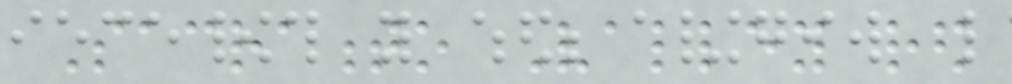Sacramento Valley red
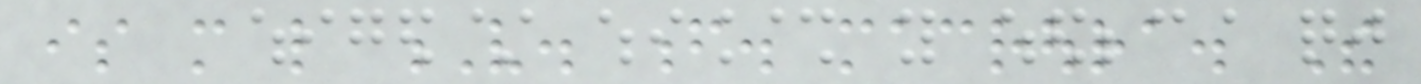is more like V. f. macroura. The
